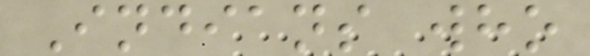Indians who
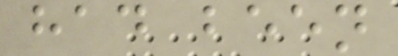had been
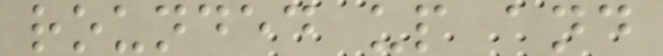rounded up and
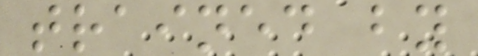trained by
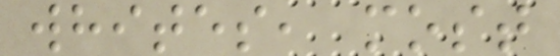whites, most
